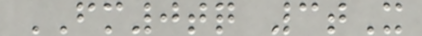FM0tq 3tX
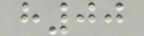h00
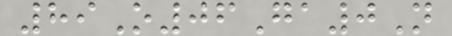89O06Ga0N
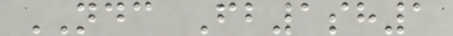NDC Fb1sh1
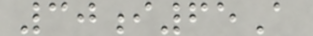30i65A
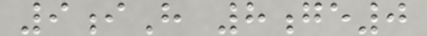9iH 8ge0
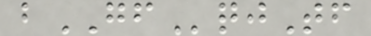bGFqjTf
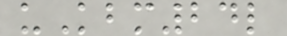uKbm24l
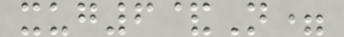xug6&N=
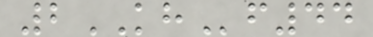2KHf44
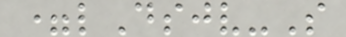=lDsjv-S
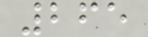265
